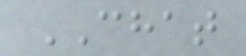CHAT
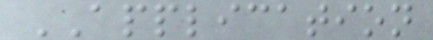APPLICATION
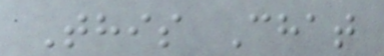This Chat
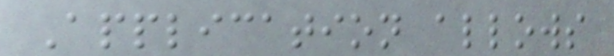Application allows
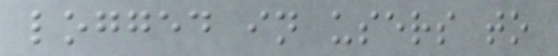logged in users to
